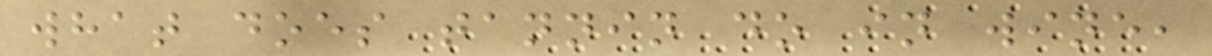what does tannin do in wine,
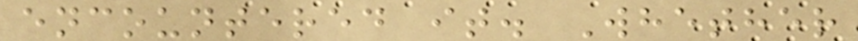encountered it. Whether
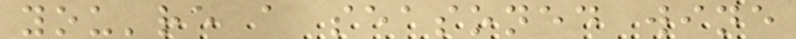you're a seasoned wine
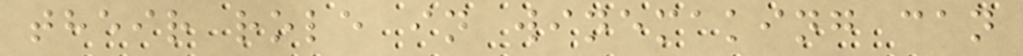their role in winemaking can
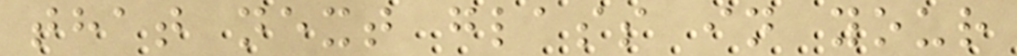that next glass in your
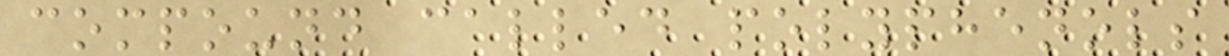compound called polyphenols
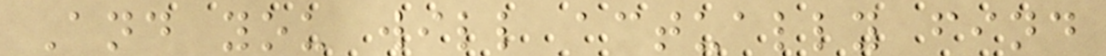And you will actually find
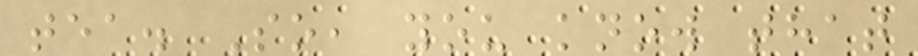tea. So, you know that
